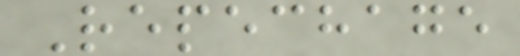Repechage
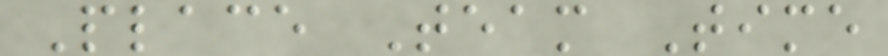Place Team Time
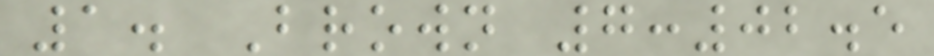1. Brown 7:02.5
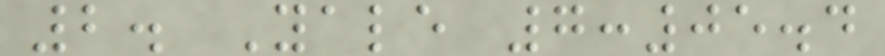2. Yale 7:05.4
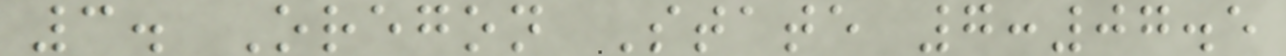3. Oregon State 7:07.5
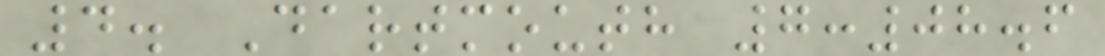4. Dartmouth 7:08.6
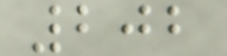202
